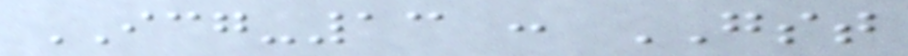ICG-13 : GST
